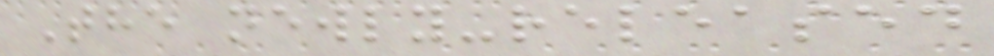The newly-released
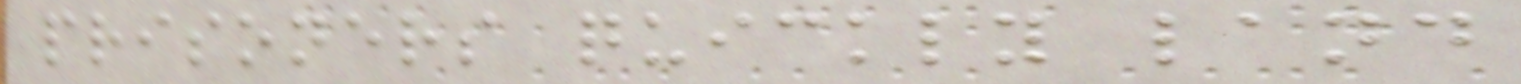prisoners quickly land
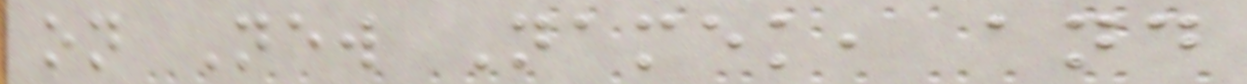on New Namek, and
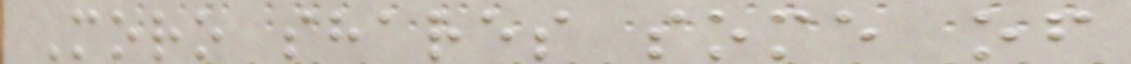Moro shares some of
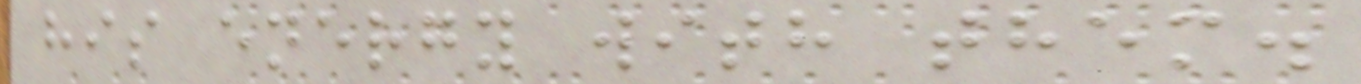his energy with them.
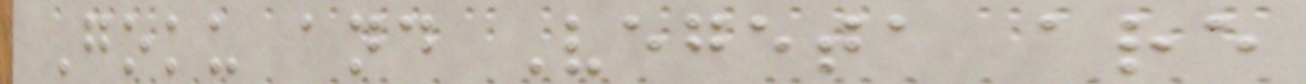Goku and Vegeta are
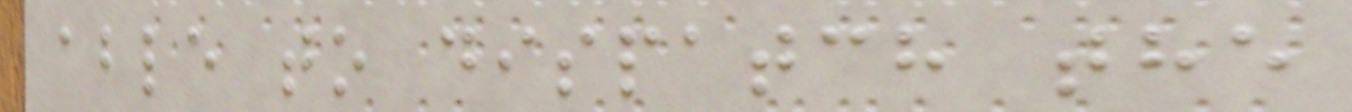able to dispatch the
